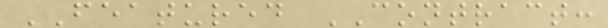FEATURED CONTRACT:
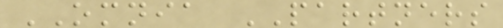OMNIA PARTNERS
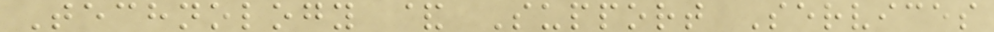Technology & Support Services
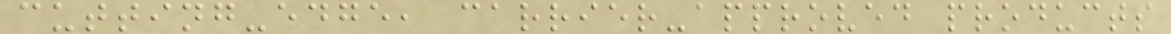cutting-edge, carrier-approved products
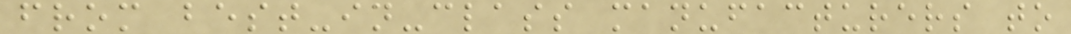from best-in-class manufacturers to
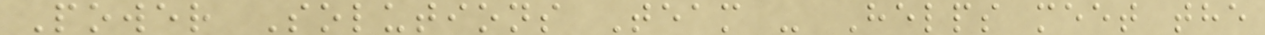Power Solutions Team - Helps meet the
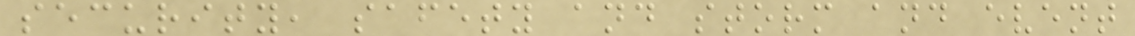security, safety and storm and event
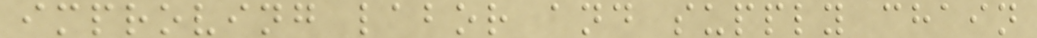improving labor and supply chain
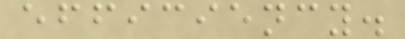efficiency.
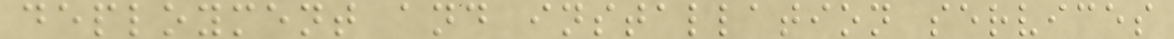deployment and installation services
